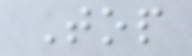Top
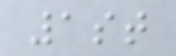1st
